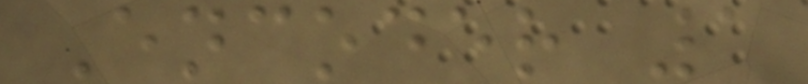Encoder 1
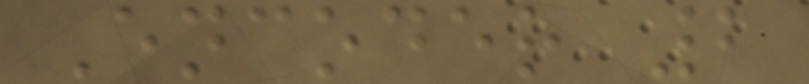Encoder 2
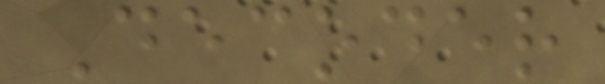Decoder
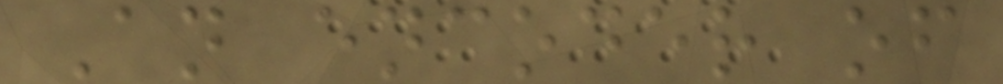An encoder of
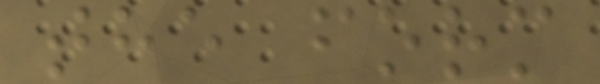the form
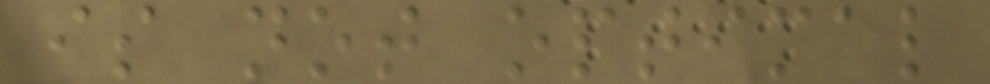is not optimal
